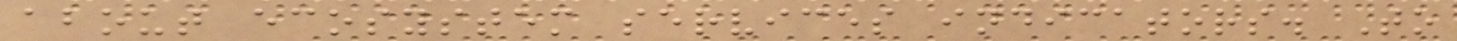about ecosystem services indicators. To
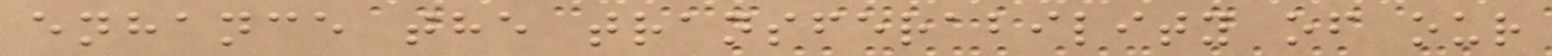enhance the transferability of our
